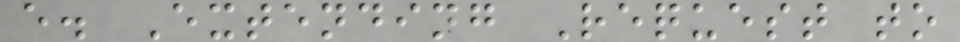e. Extending Request to
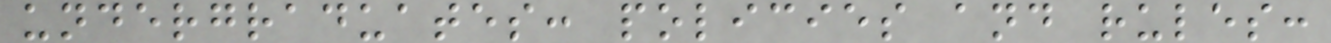undergraduates: policies and rules:
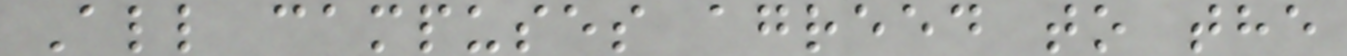All campuses agreed to the
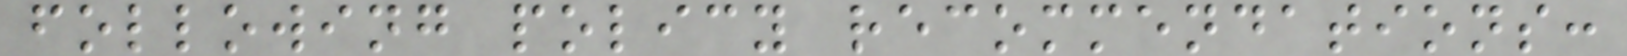following policy recommendations:
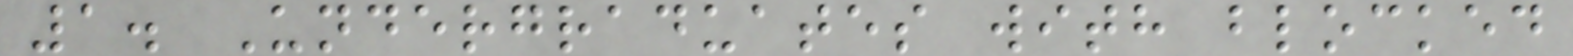1. Undergraduates with blocked
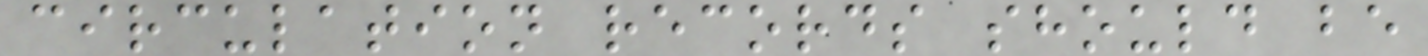circulation records should be
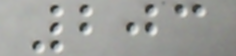203
